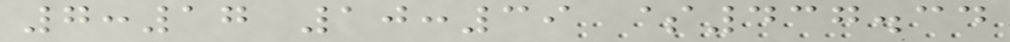7:17 10:39 $437.34
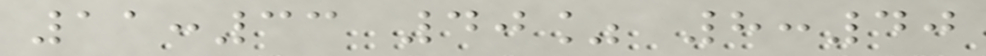11:33 40% 8:40
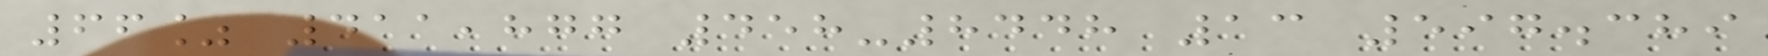66% 411,877 458-8448 13 597.389
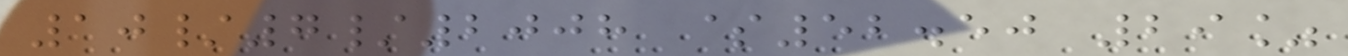10/7/2008 $52.50 29%
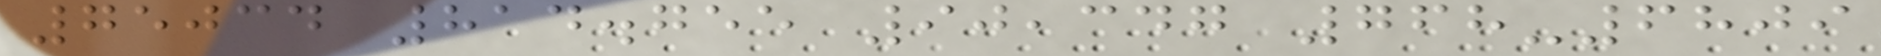75034 814.755 90,347 768-6809
